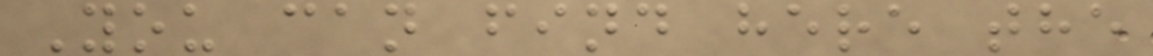You can find here the
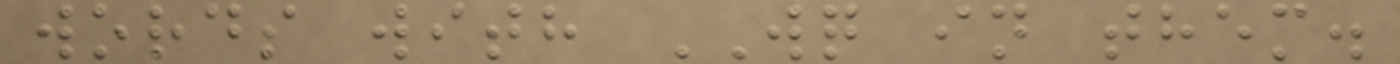words with WQ in them.
